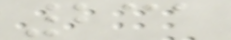231
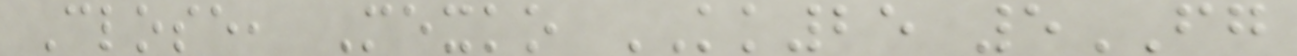Close, Mexko KK25 5FG
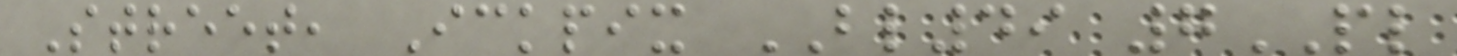Street, Ickpix BL49 7PL
